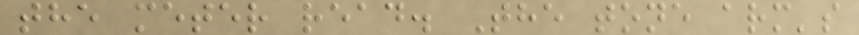the meter read. The tone arm's
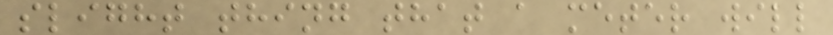slight thing that a meter will
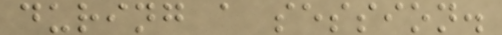during a session.
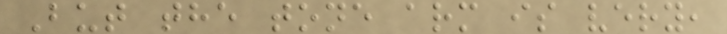But the tone arm is very,
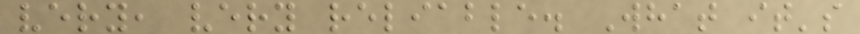very, very reliable. What it's
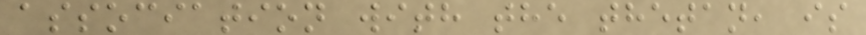association with the thetan, is
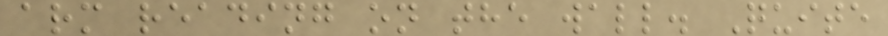arm reading on the wall. Quite
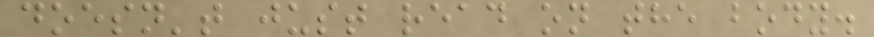doesn't just read on the body.
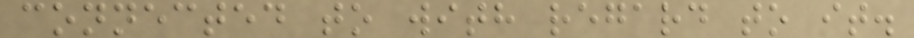connected to with regard to it.
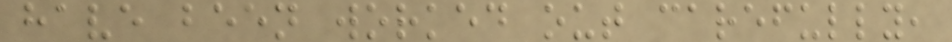have been worked out carefully,
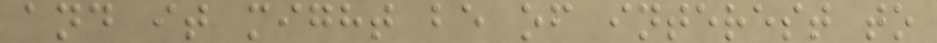and it might be of interest to
